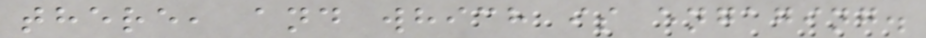there, and which is engaging.
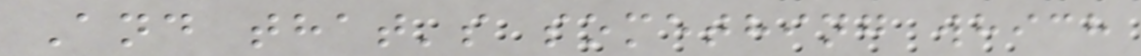And that's something which
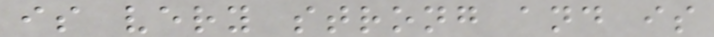is very strong and is
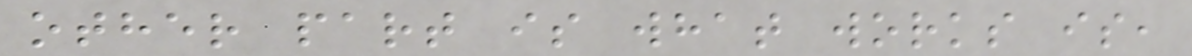other part is what works is,
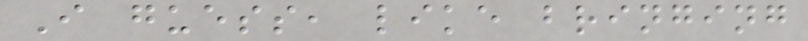I guess, like bringing
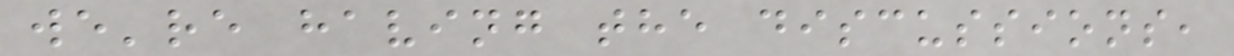we're having the discussions,
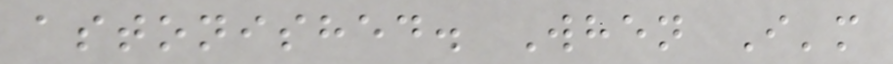astonished. When I'm
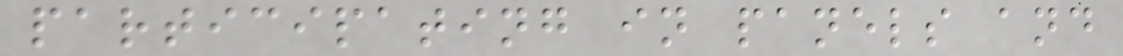participating in panels and
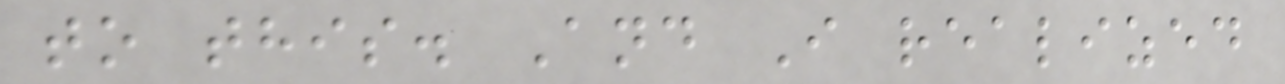to this. And I realized
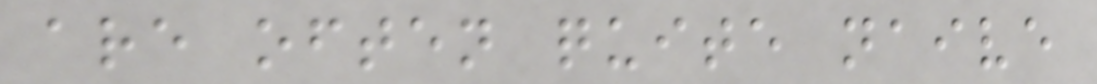are often quite naive
